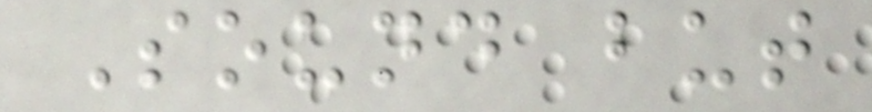Sound but
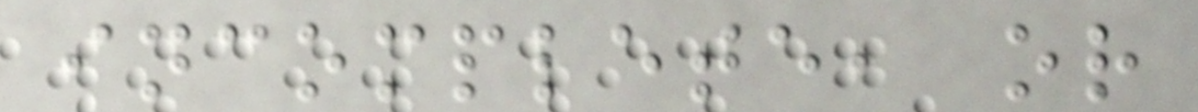incomplete, or
